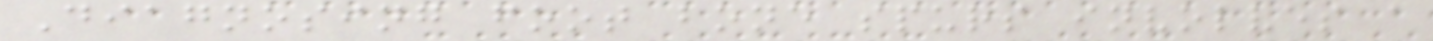Diagnosing foot bone spurs involves a
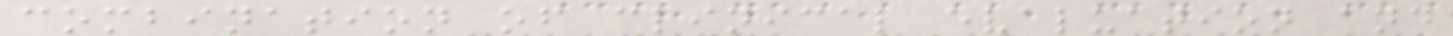combination of clinical evaluation and
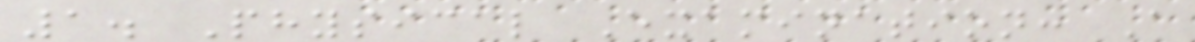1. Physical Examination: A
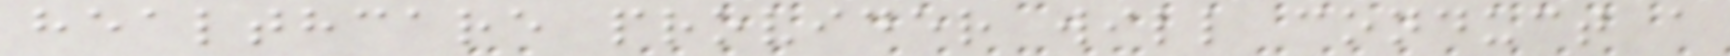healthcare provider will conduct a
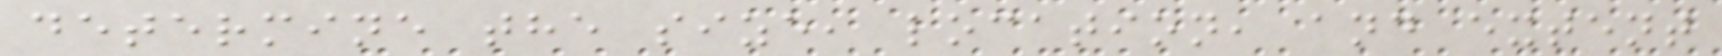determine the size, location, and extent
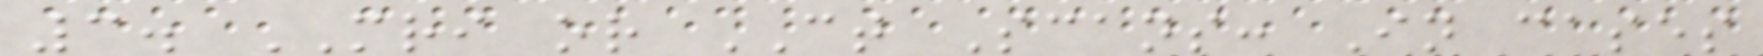3. MRI or CT Scans: In cases
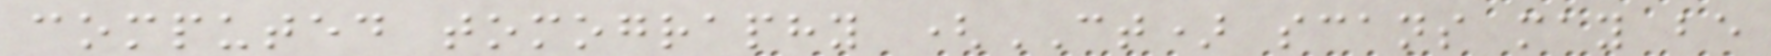computed tomography (CT) scans may be
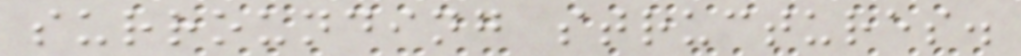surrounding structures.
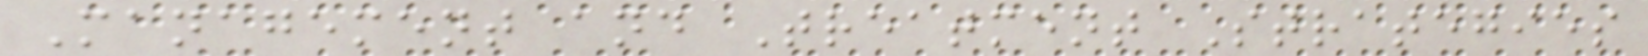Management and Treatment Strategies
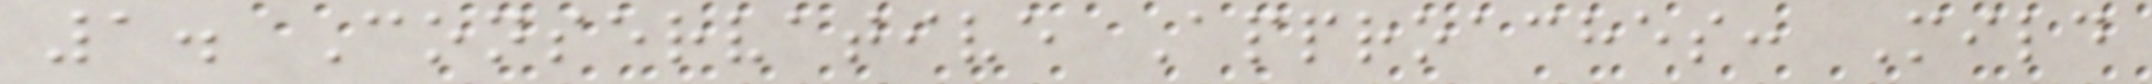1. Conservative Approaches: Mild
